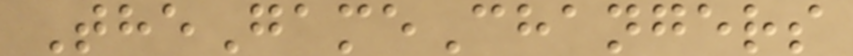TheGameChangers
